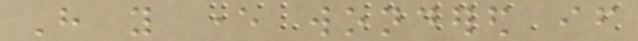Have you ever wondered if
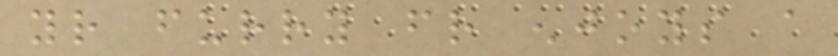your furry friend enjoys a
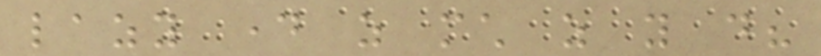lazy day as much as you do?
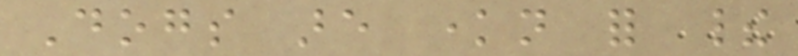Dogs are known for their
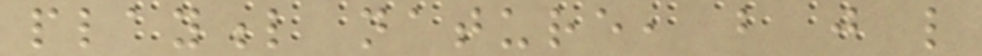playful nature, but just like
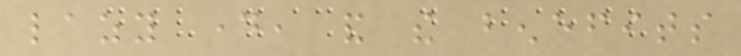lazy day, and the benefits
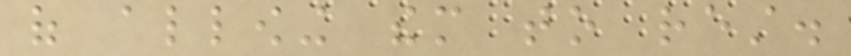of allowing them to rest.
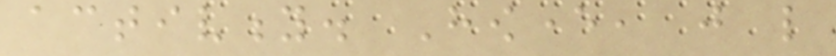activity. However, just like
